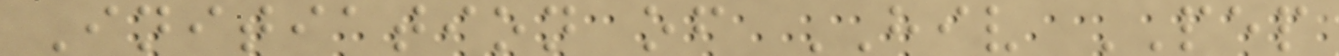Initiation of HIV PEP
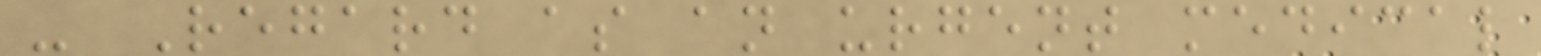- Regard as an urgent medical
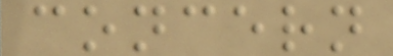concern
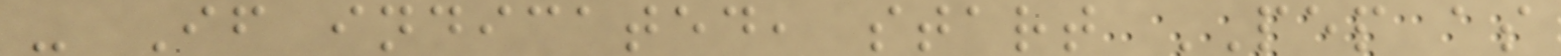- If indicated, start PEP as
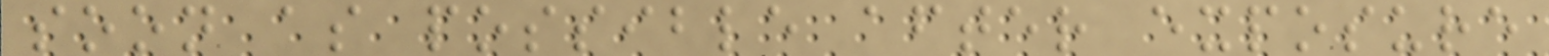soon as possible after exposure
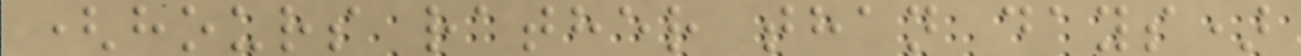(hours rather than days)
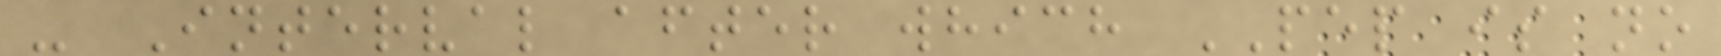- Interval after which PEP is no
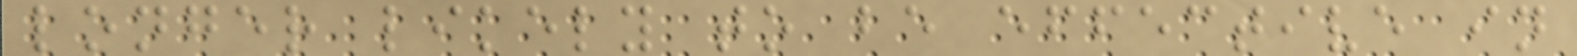longer likely to be effective in
